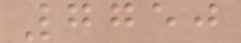7750
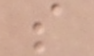s
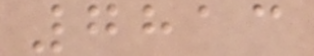7813
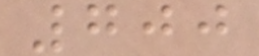700
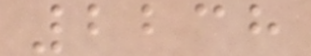2238
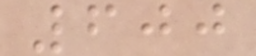600
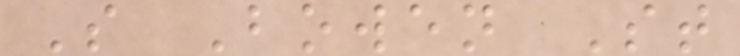S Bowen St
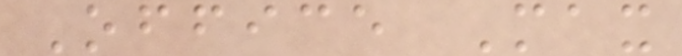Office Max
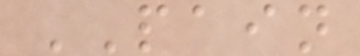PAIN
